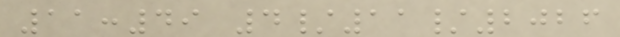11:49 4/11/2026
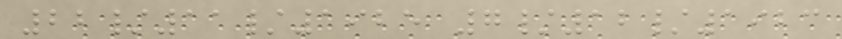22/11/1925 7/12/1923
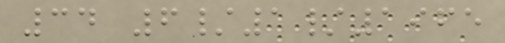34 6/1/1965
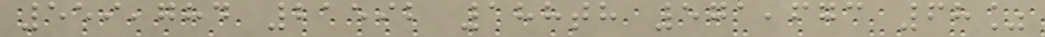559,784 21592 188th 571,673 68%
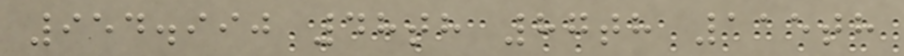954.990 48th 87th 115th
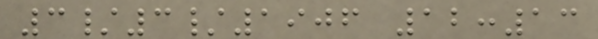3/3/1906 12:13
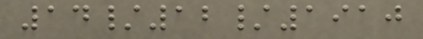14/12/1910
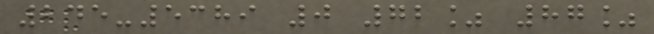245-5389 0 72% 87%
